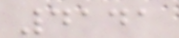4141
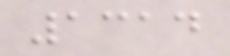1314
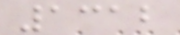1312
